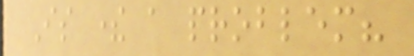Is there a problem?
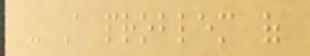- A problem of
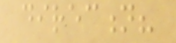direction?
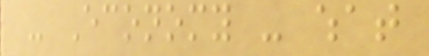- Economy - what
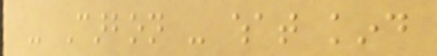- Carbon - what kind
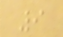9
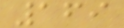169
